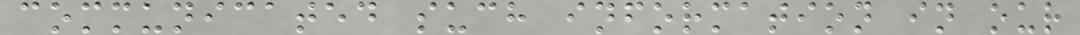communicated such information in our
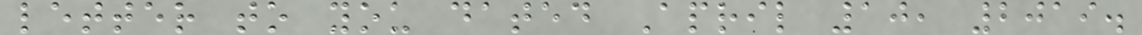letter to you dated April 10, 2019.
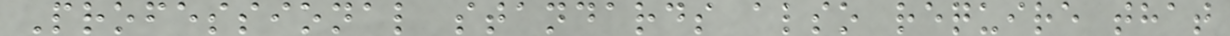Professional standards also require that
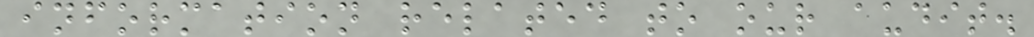information related to our audit.
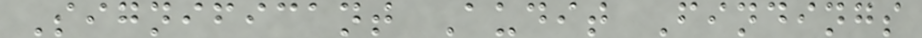Significant Audit Findings
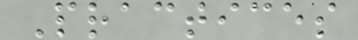Practices
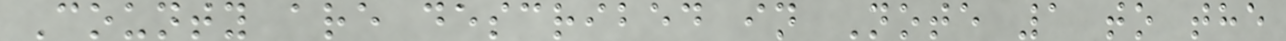County are described in Note 1 to the
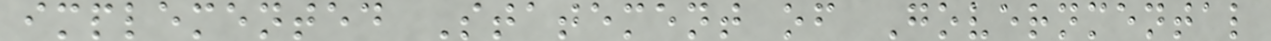implemented Statement of Governmental
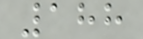188
